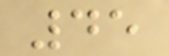45
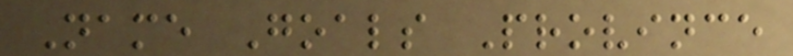Name Goals Province
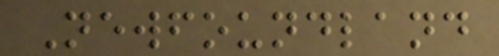Newfoundland
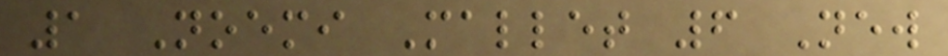1 Noemi Mallet 6 New
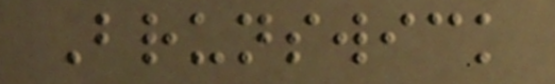Brunswick
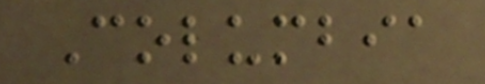Columbia
